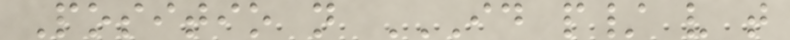Positio n ID P/ V T
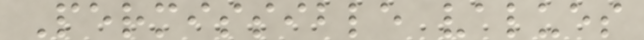Permissible values
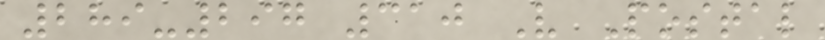289-297 310 V Postal
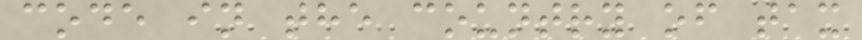code in the country of tax
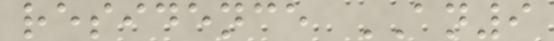residence AN9
